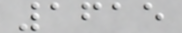1615
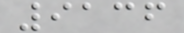9136
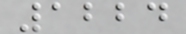1224
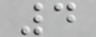4
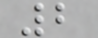2
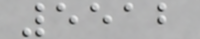5512
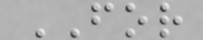FOR
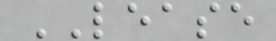LEASE
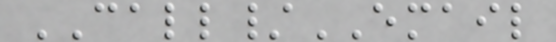CALL/EMAIL
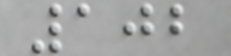102
